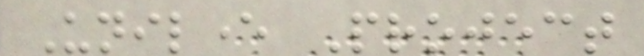Unilever Project
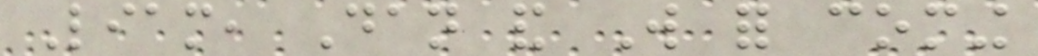Liam, Dan and Will for coming
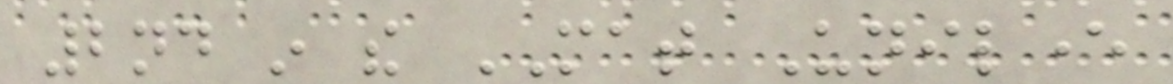2nd in the MAT Unilever
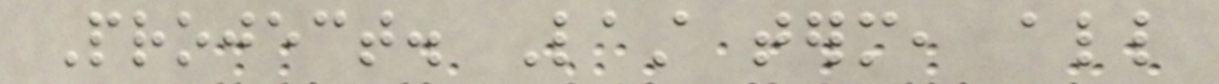Project. Last term, all
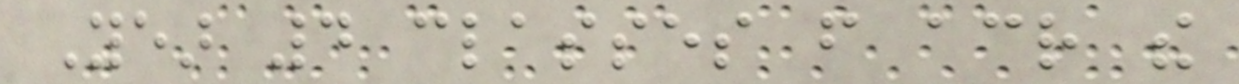Year 4 classes from across the
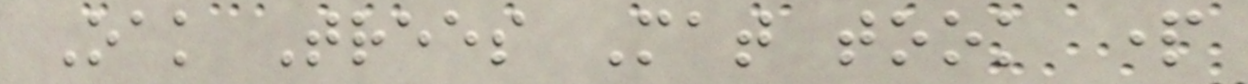Oak Trees Mat took part
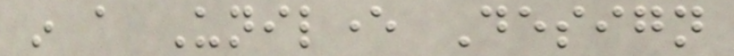in a Unilever Design
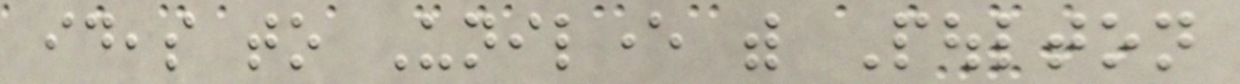ideas to Unilever with Poulton
